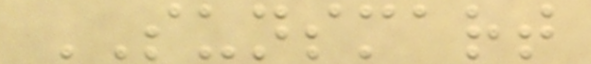SUNSMART
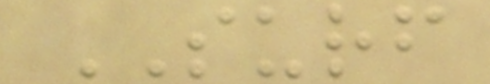SURF
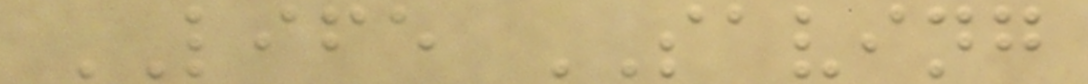LIFE SAVING
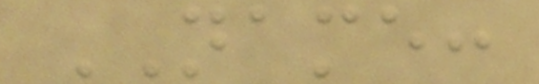NAME:
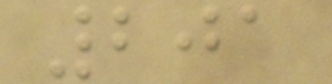201
